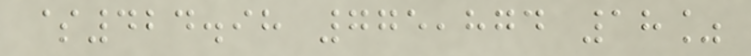$424.98 775,874 18%
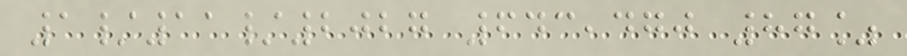1/11/2027 643,470 87%
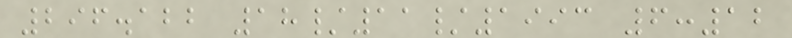296.122 18/11/1993 6:12
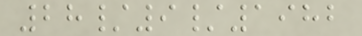28/9/1982
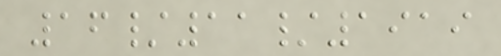16/11/1919
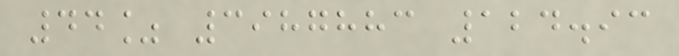44% 3987883 124.93
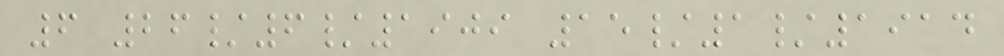6 26/6/1909 15/1/1914
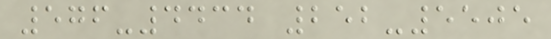576-4434 252-5505
